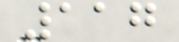117
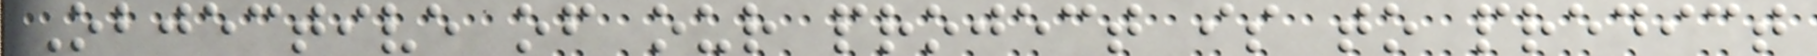Objective of our project is to predict
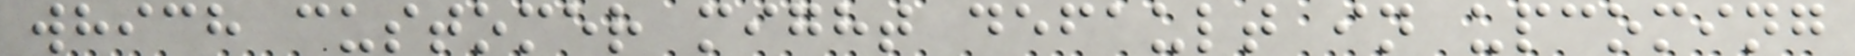which customer might default in upcoming
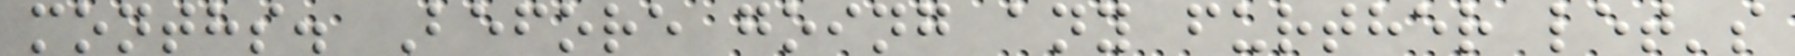months. Before going any further let's
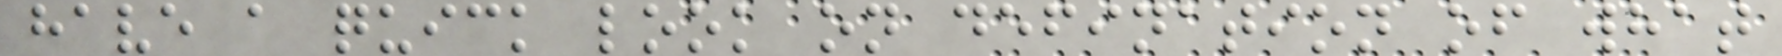have a quick look on defination of what
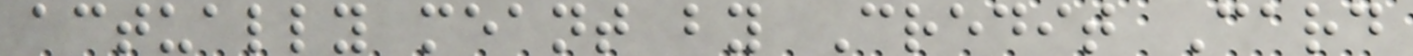actually meant by Credit Card
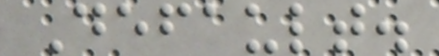Default.
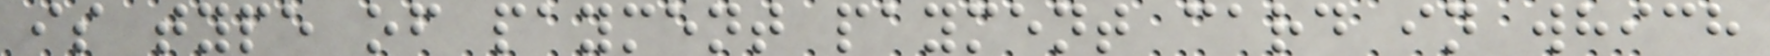is type of payment payment card in which
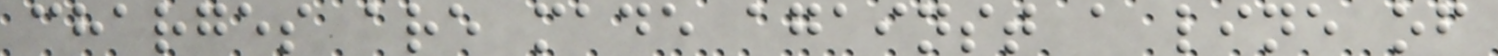charges are made against a line of
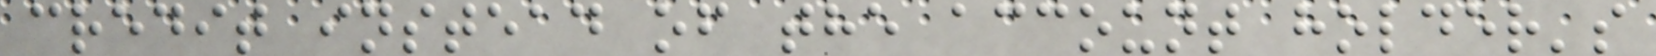credit instead of the account holder's
